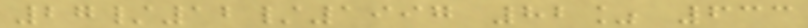27/12/1997 82% 633
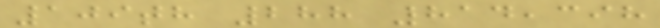109th 288 814,398
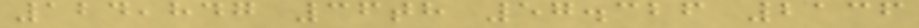124,847 36th 57.326 2136
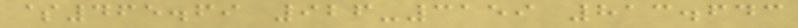$465.69 926-3159 813.643
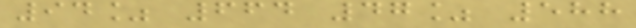94% 664 47% 588
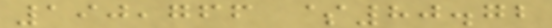190,766 $80.72
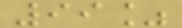99%
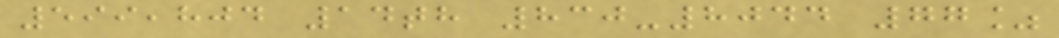599,804 14th 830-8044 77%
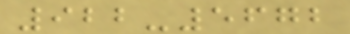922-5672
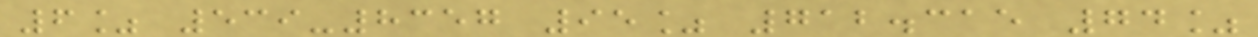6% 539-8357 95% 712.315 74%
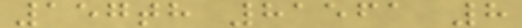157th 81561 8
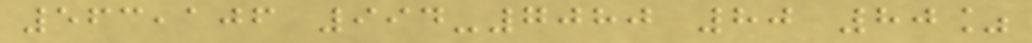563,106 994-7080 80 80%
